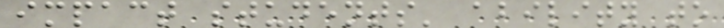impact students' ability to
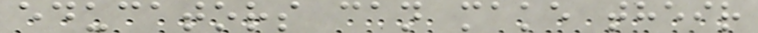educators can make their
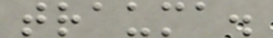trauma.
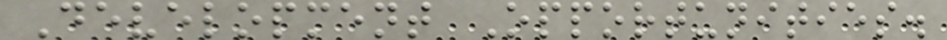Development Opportunities.
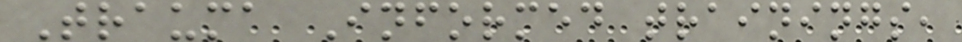Trauma Informed trainings,
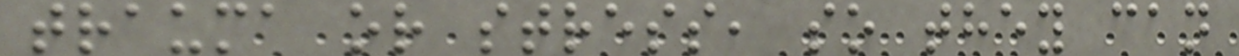trauma or stress, so they can
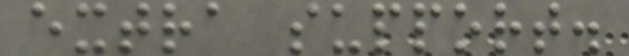extra support.
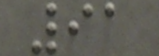91
